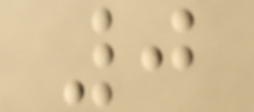0
